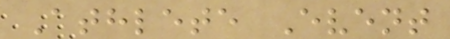Athlete Event
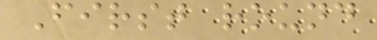First round
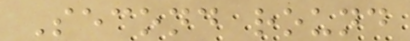Second round
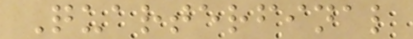Quarterfinal
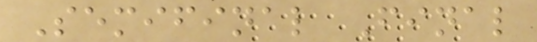Semifinal Final
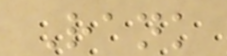Rank
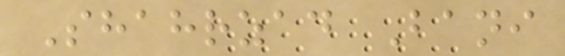Shahrzad Bani
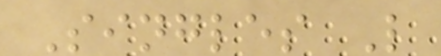Singles L
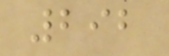292
